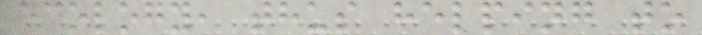ecology, thus helping to
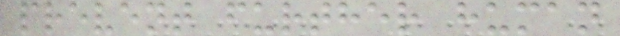prevent further human
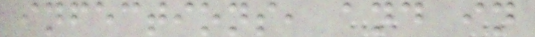infections, and in
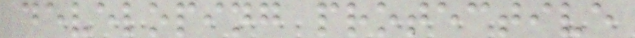developing protective
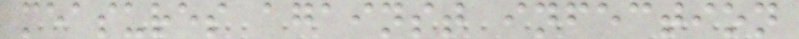measures against infection
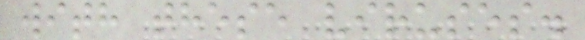with these viruses.
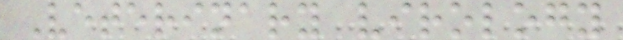Veterinary virology
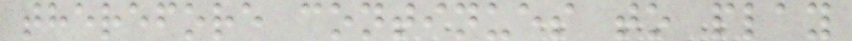therefore continues to play
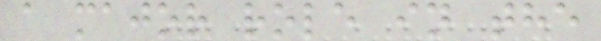a major role in the
